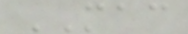MAC
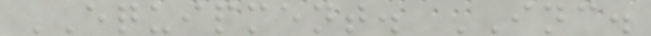EQUIPMENT. INC.
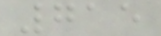715
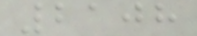2108
